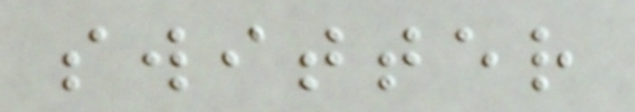switter
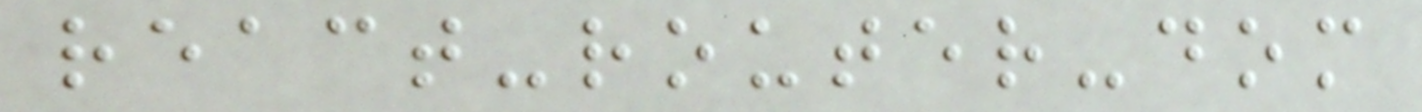react-router-dom
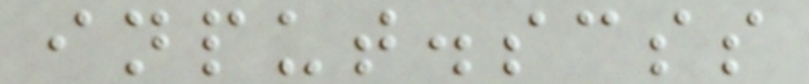input.scss
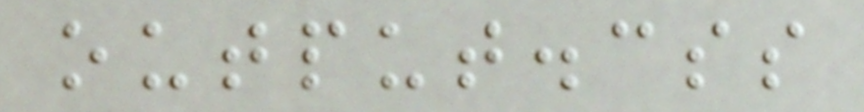output.css
